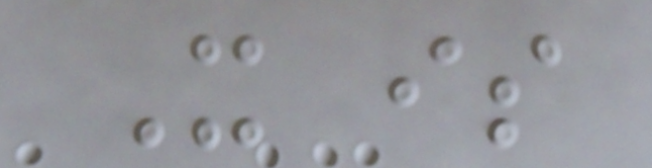It is
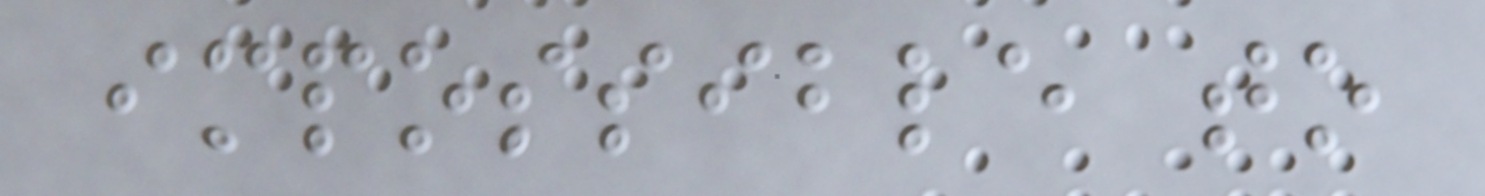impossible to
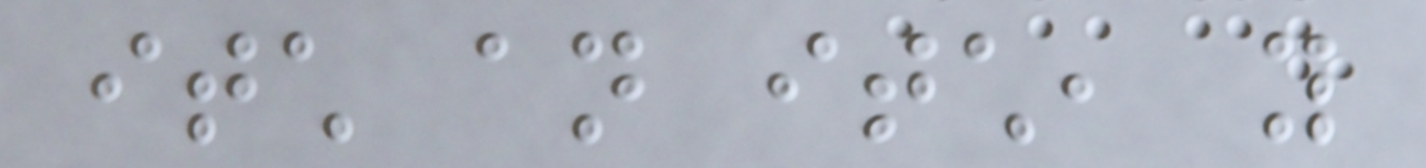itch an itch, you
